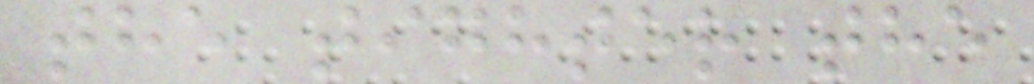the tighter the
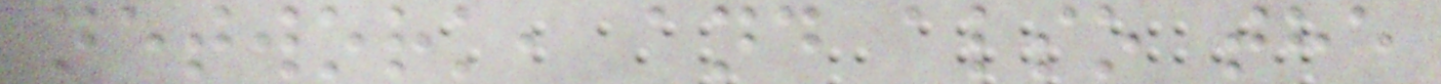network, and also the
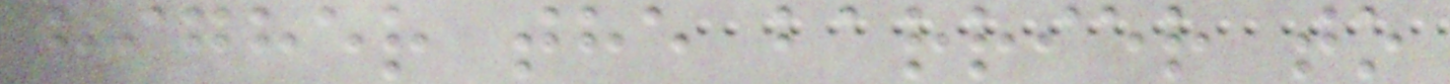higher the barrier to
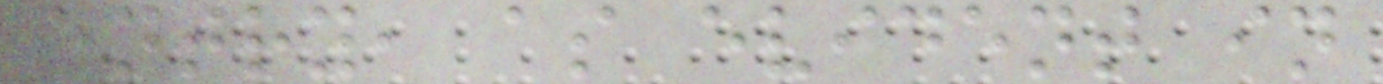entry, as evident in
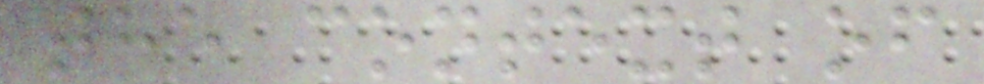the context of
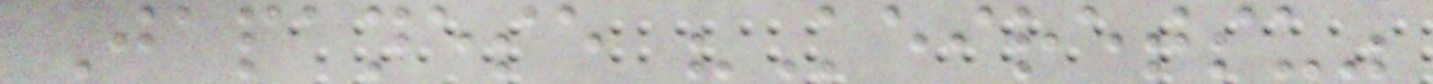Japanese "Keiretsu"
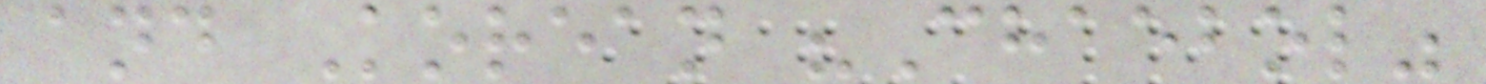and Korean "Chaebol"
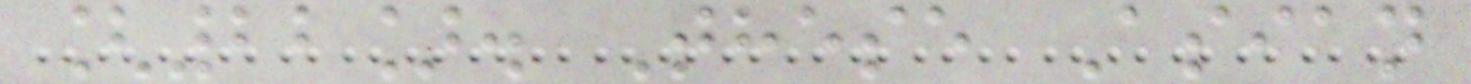[22]. These Asian
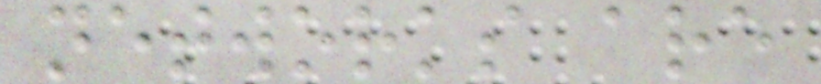networks are
